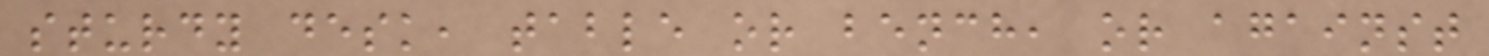sturdy desk, table or bench, or against
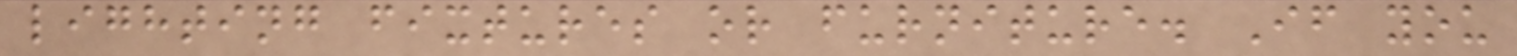lighting fixtures or furniture. If you
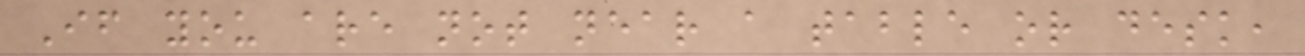If you are not near a table or desk,
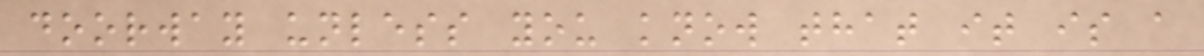doorway unless you know that it is a
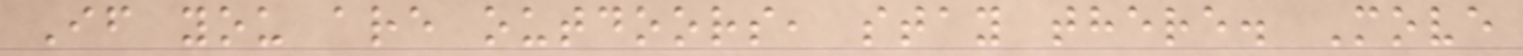If you are outdoors, stay there. Move
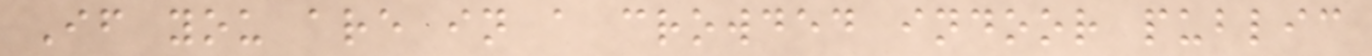If you are in a crowded indoor public
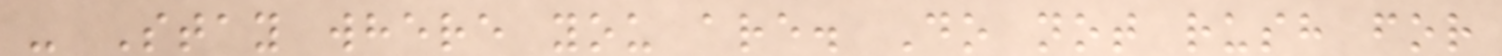- Stay where you are. Do not rush for
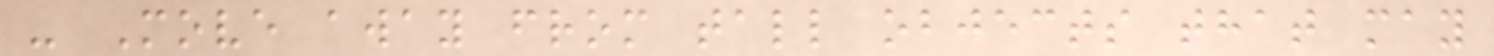- Move away from tall objects that may
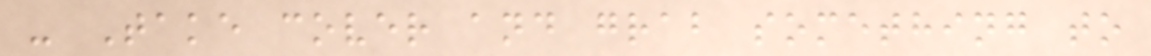- Take cover and grab something to
